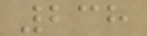238
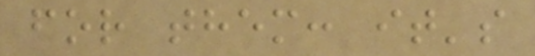for them: it's
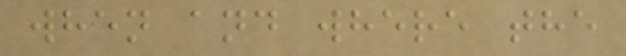when and where the
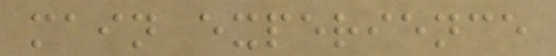main experience
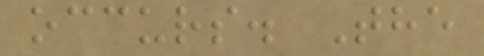occurs. The
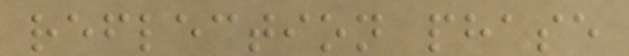reflection phase
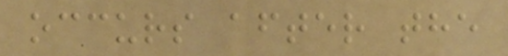occurs after the
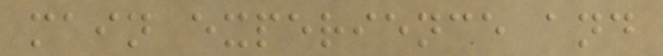main experience and
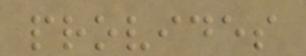provides
